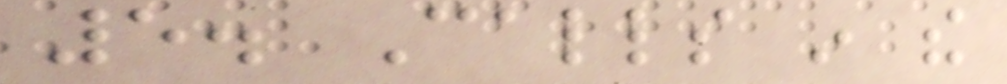5. Calls in the
